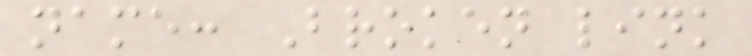name: Broken link
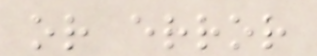or error
